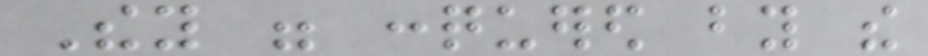They were conquered by the
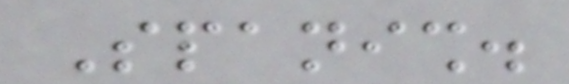Spanish.
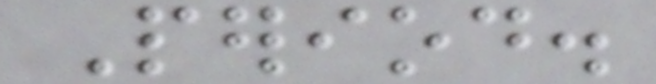Period.
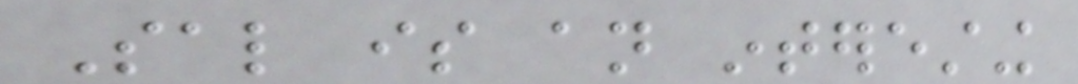Sal is an interesting
